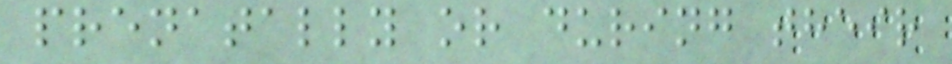prenatally or during their
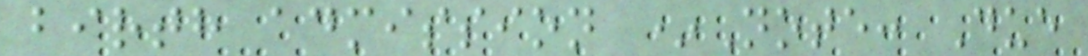birth admission *Note: Due
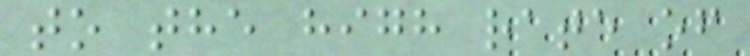to the high rate of
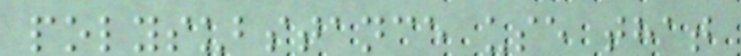polysubstance use that
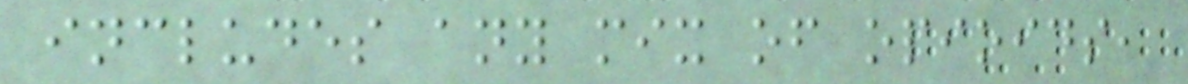includes any mix of opioids,
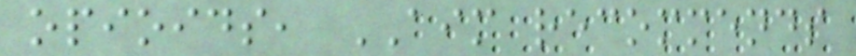opioids, AIM recommends
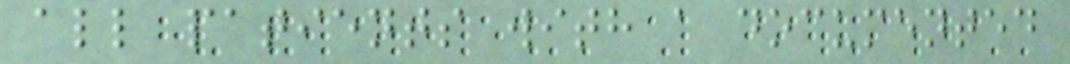all patients with a documented
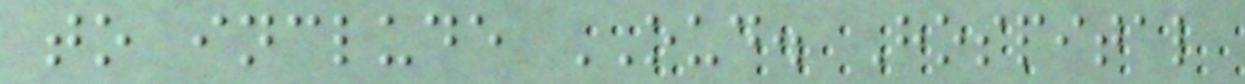to include OUD. Hospital
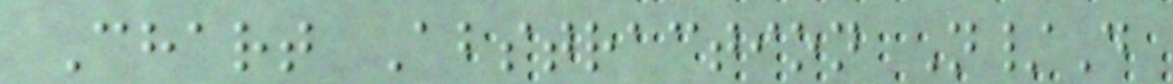Chart Abstraction N/D
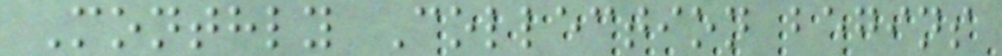Monthly Collection begins
